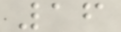16
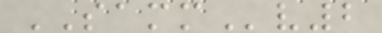SAMMv2
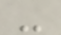-
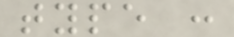type :
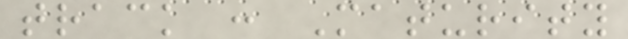track : Maturity
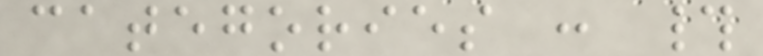categories : #
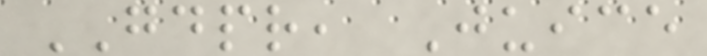GDPR, Juice
